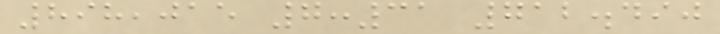898,015 7:31 712.490
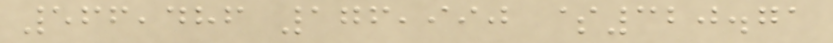566,486 176,990 $320.71
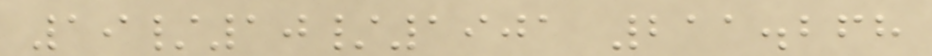19/10/1901 211.268
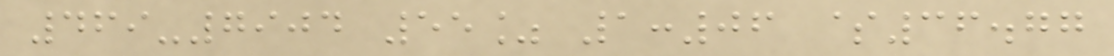469-7904 55% 1:06 $36.77
